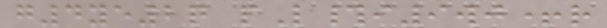g4ye2q pL#i9wj+r
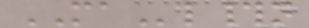MAl#n
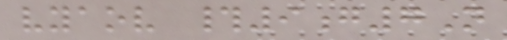vyaov #9g7N
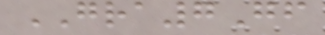GRA7Gf
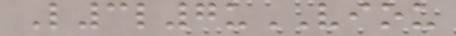L3l7uVIOU
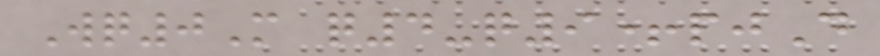Wq0M q4-q9+pjD
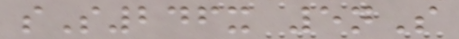sS246x 5nS
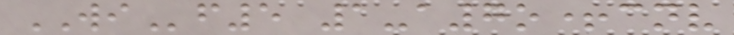WIf5 1-a7o+cnv
